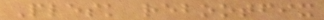Plesk rebootfix
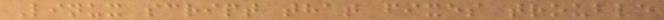Linux script that fixes trouble
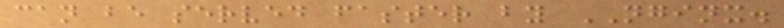can be served faster by NGINX.
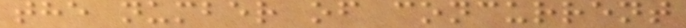the number of concurrent
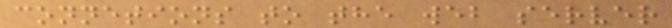connetions to the web server
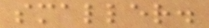smaller.
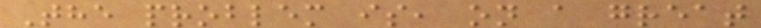The problem is, on a great
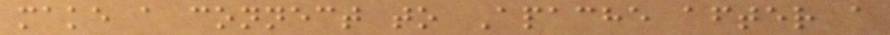make a connect to Apache after a
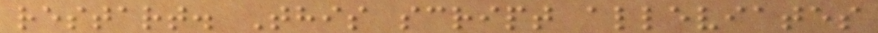restart. This script alleviates
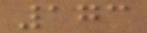173
